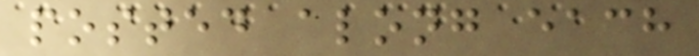posted along each
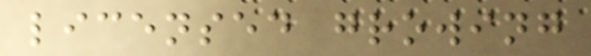licensed growing
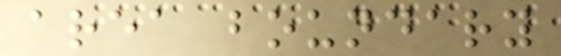area boundary
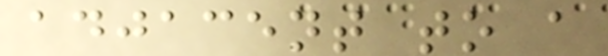adjacent to a
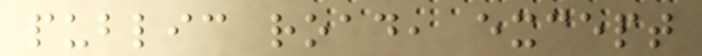public road, except
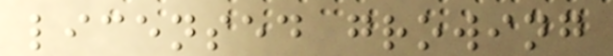licensed growing
